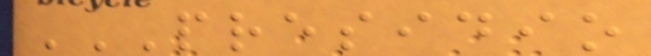PRESIDIO
